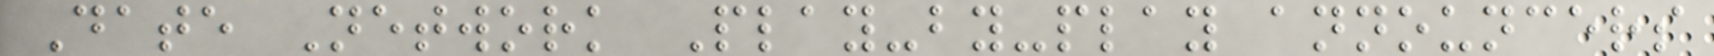Date Network Play-by-play announcers
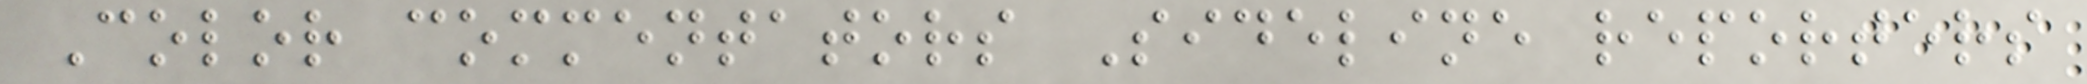Color commentators Sideline reporters
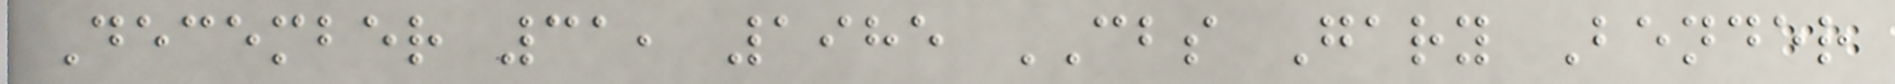December 31, 1985 CBS Gary Bender
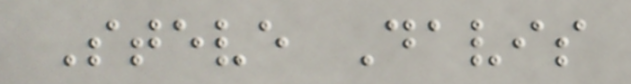Steve Davis
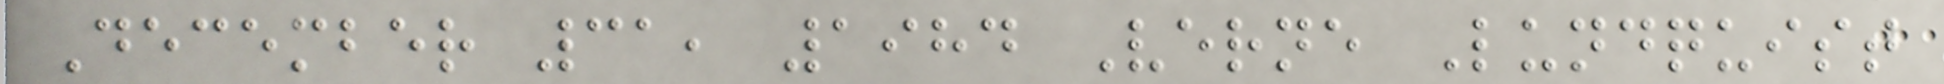December 31, 1984 Verne Lundquist
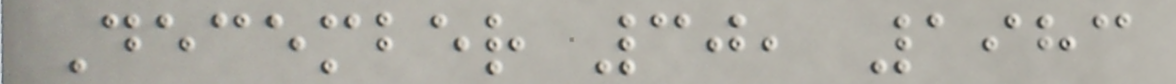December 30, 1983
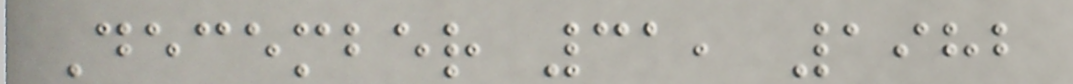December 31, 1982
